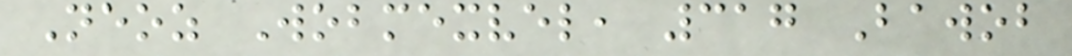Neoz Wobmexvel, 317 Bawob
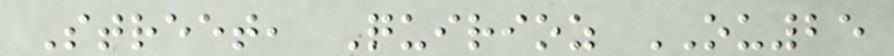Street, Quirioz OU25
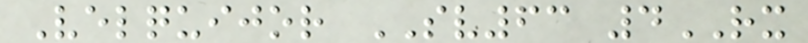Velquijor SV63 4RX
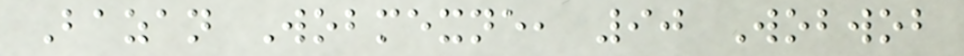Bazan Wobmexne, 90 Wobwob
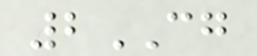2CG
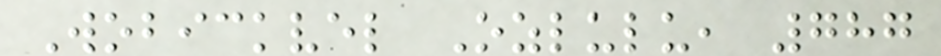Wobickvel Ozlulu, 787
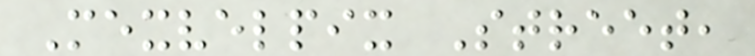Mexvelpix Street,
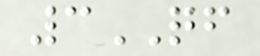3QF
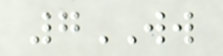7WW
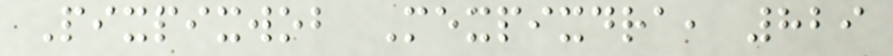Pixpixwob Mexpixdra, 829
